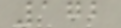172
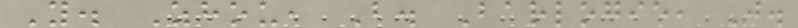Y. Zhou, B. Barlogie, J.
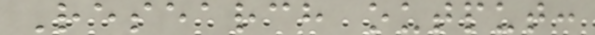Research output:
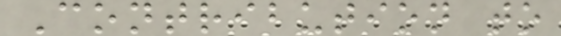Contribution to
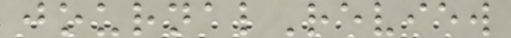journalReview
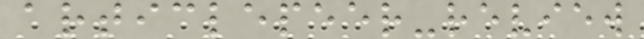articlepeer-review
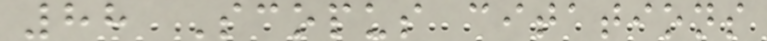88 Scopus citations
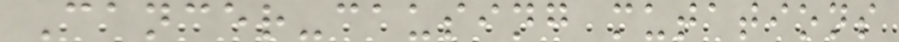Cancer-causing mutations
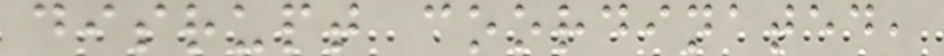disrupt coordinated,
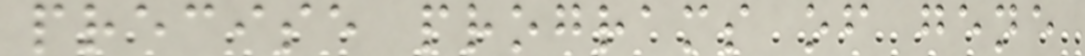precise programs of gene
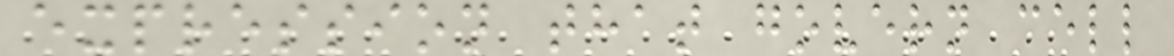expression that govern cell
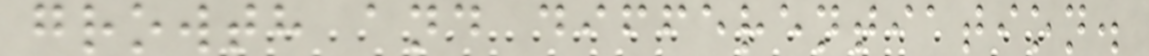growth and differentiation.
